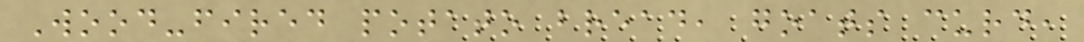Wood-fired potato bread, goats curd,
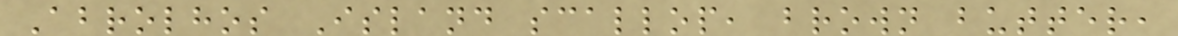Abrolhos Island scallop, brown butter,
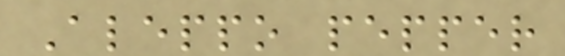Aleppo pepper
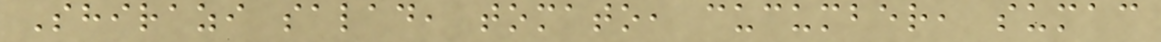Shirazi salad, tomato, cucumber, sumac
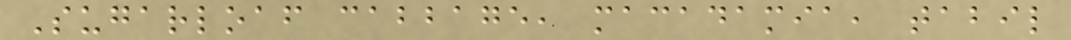Sugarloaf cabbage, macadamia, tabil
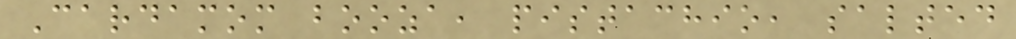Cardamom booza, pistachio, salted
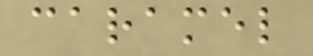caramel
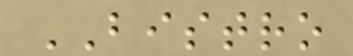BISTRO
